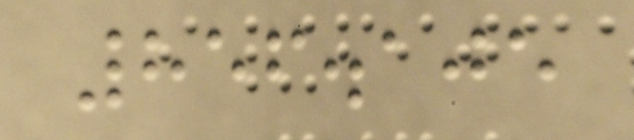856.105
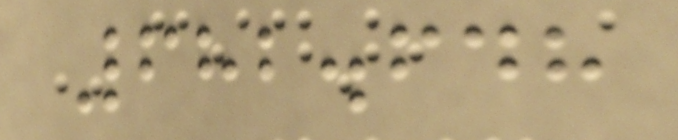682.648
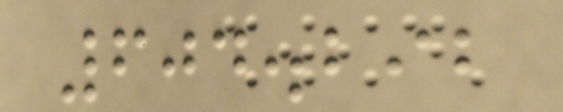604.292
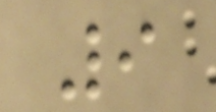9
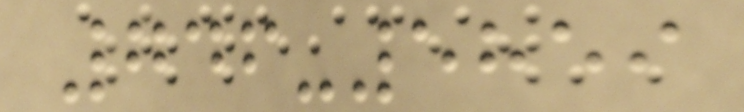746-5859
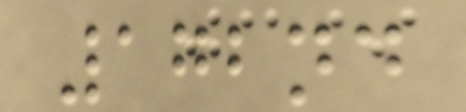172nd
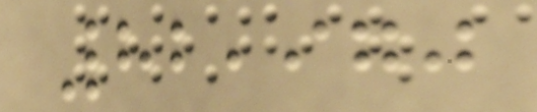82,970
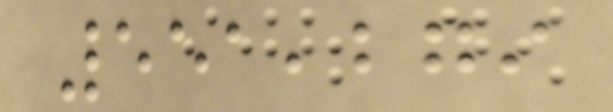551,279
